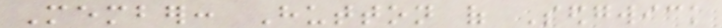Member: Hutton of Sedgwick
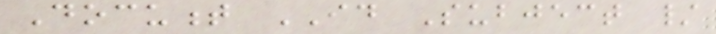Document ID Subject /
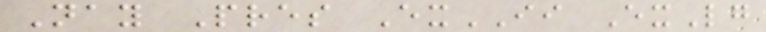Nay Pres ExII ExLg
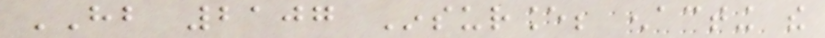HB 2107 Insurance; enacting the
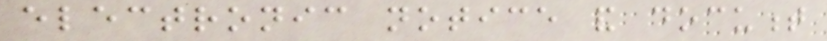electronic notice and document
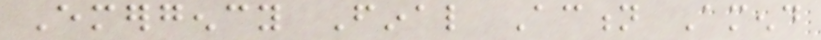Emergency Final Action Amend
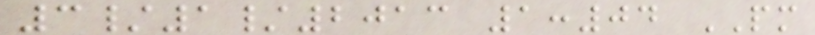3/1/2013 1:04 PM
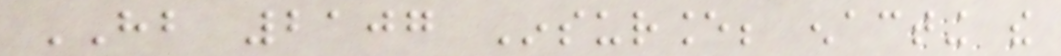HB 2107 Insurance; enacting the
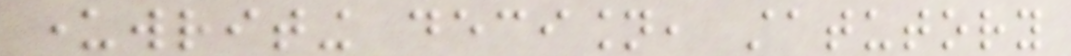underwriting decision, statutory
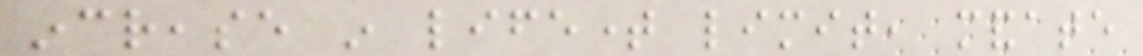increase in lifetime limit, mandate
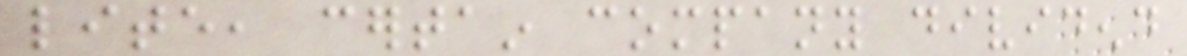lite, certain company dividend
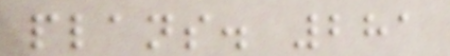plans. 281
